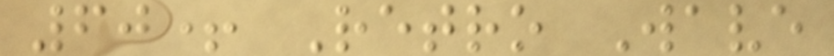60+ Retro Wave
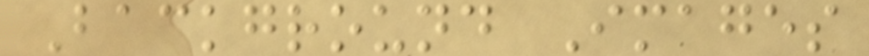Background Images
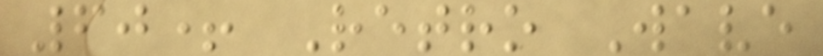60+ Retro Wave
